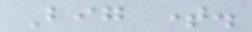Big time.
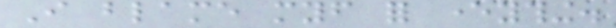I blame myself for everything.
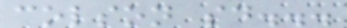colson said...
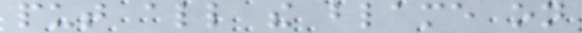put all the blame on
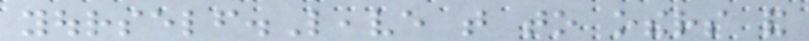yourself.Leave that to others and
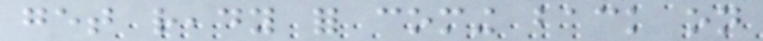get ready for coming back on
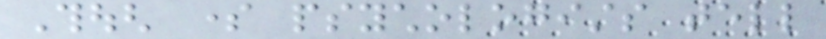Though some psychologists tell
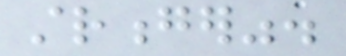stronger".
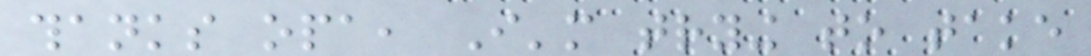thanks opa, I'm trying to take
